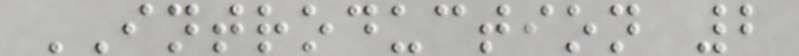INTRODUCTION 2
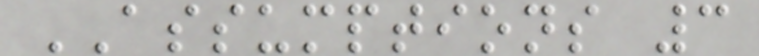ASSUMPTIONS 3
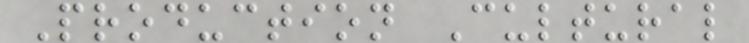Production Cultural
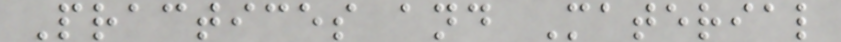Practices and Material
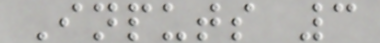Inputs 3
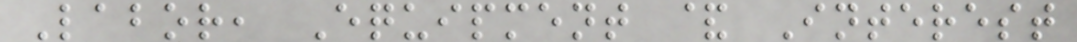Labor, Equipment & Interest
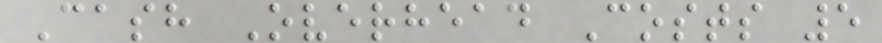Cash Overhead Costs 5
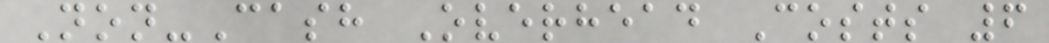Non-Cash Overhead Costs 6
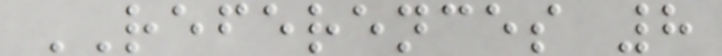REFERENCES 8
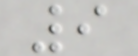9
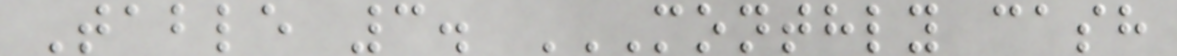Table 3. MONTHLY CASH
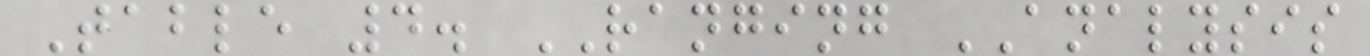Table 4. RANGING ANALYSIS
